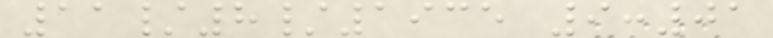11/8/1935 9:01
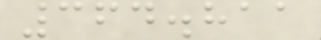364.811
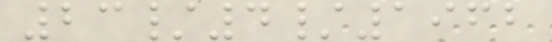23/4/1962
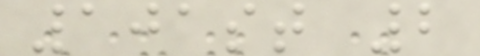101st 2
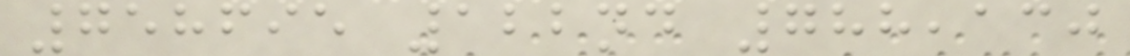758695 122nd 788,130
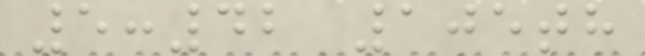5:42 105th
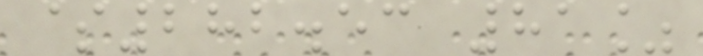$282.53 81%
